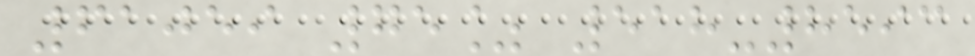61059 75% 518-8593
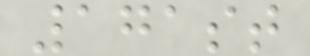171st
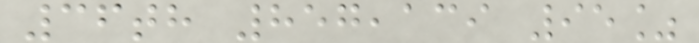36th 857,139 95%
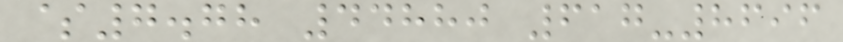$7.78 44880 617-8696
